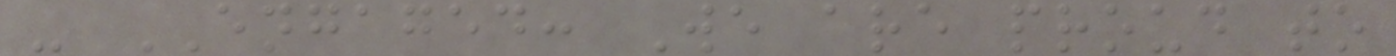- ENGAGED: We are proud to
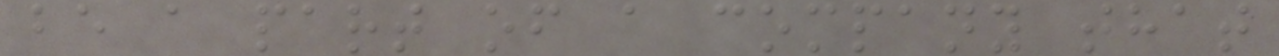be a part of a company that
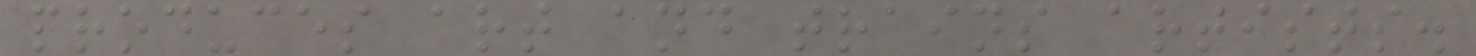produces art and trains artists.
